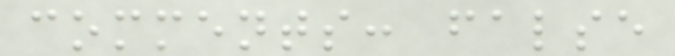comments: false
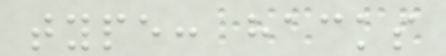type: hacks
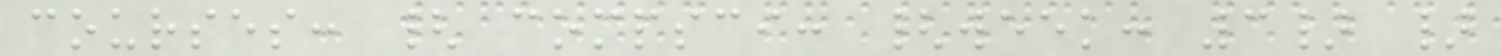courses: { compsci: {week: 3} }
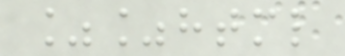%%html
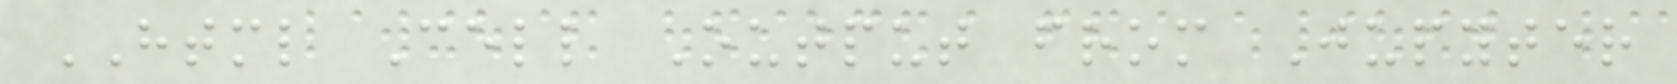HTML Cell Output from Jupyter
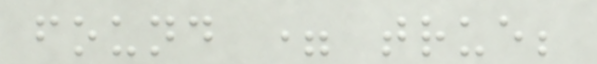found = true;
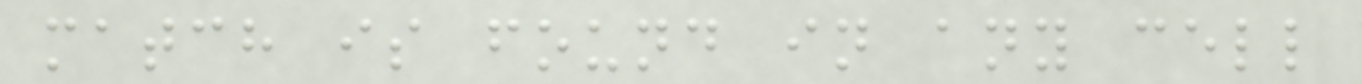match is found in any cell
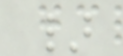}
